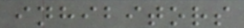inhibitors
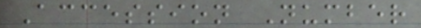Accession Number
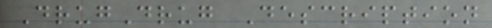DrugDrug Description
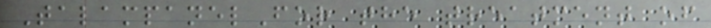TalampanelFor the treatment of
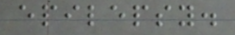epilepsy.
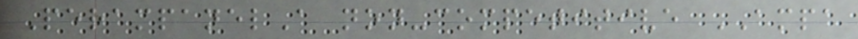PerampanelA non-competitive AMPA
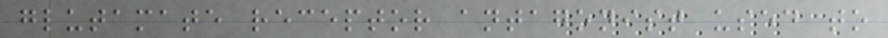glutamate receptor antagonist used to
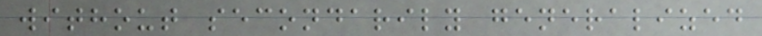without secondarily generalized
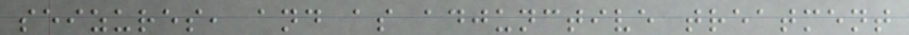seizures, and as adjunctive treatment
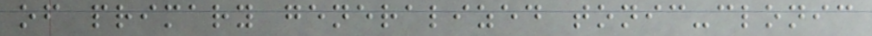of primary generalized tonic-clonic
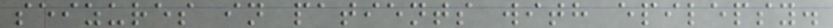seizures in patients with epilepsy.
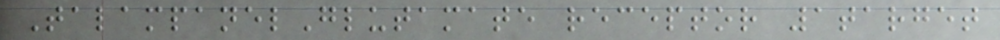TalampanelGlutamate receptor 1target
